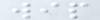wip
